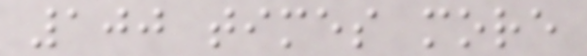100 times more
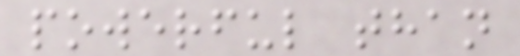powerful than
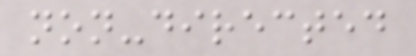non-directed
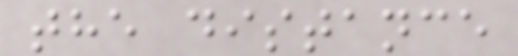the distance
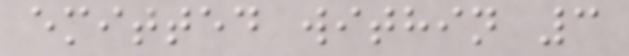emitted within 3
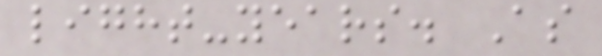light-years. As
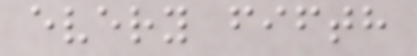every fifth
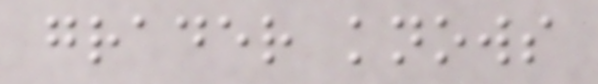grader knows
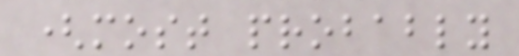(most probably
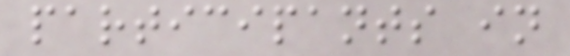participants in
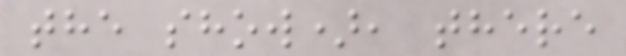the show), there
